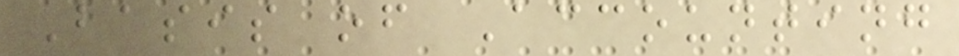Basis of Accounting
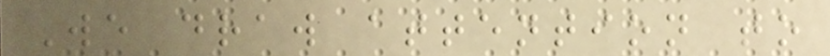We draw attention to
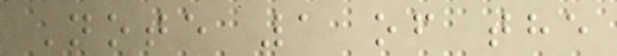Note 1 of the
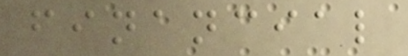financial
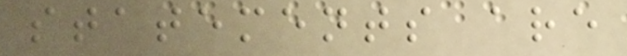statements are
